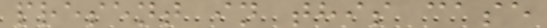present in this case
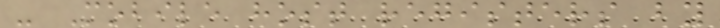- Mobile host registers by
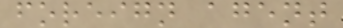foreign agent
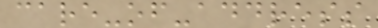care-of-address
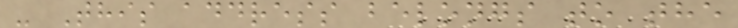- This address belongs to the
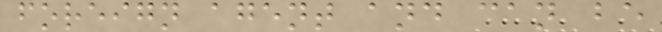foreign agent and can be
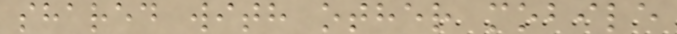shared with other mobile
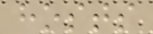hosts
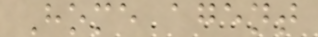Home agent
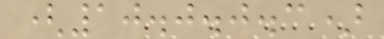(10.0.0.3)
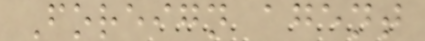Foreign agent
